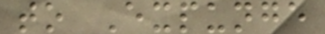to Expunge
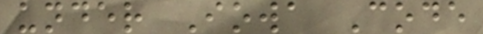under Iowa Code
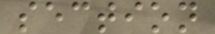section
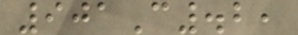901C.2,
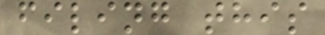filing this
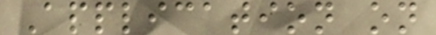Application on
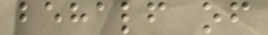behalf of
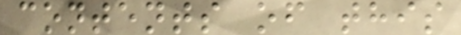contents of this
